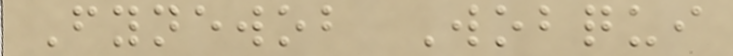Fynewob Wobqui
